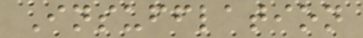Insufflation
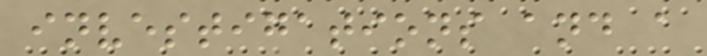investigations and a
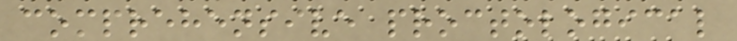comprehensive proctological
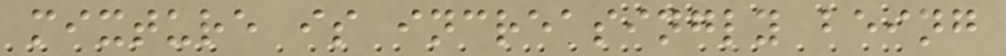mixture is increasingly being
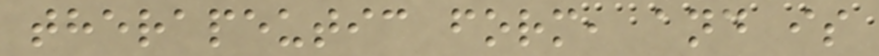therapeutic form, and is
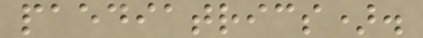paediatrics).
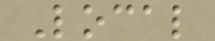Local
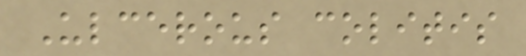Ulcerous colitis
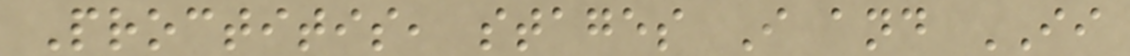Proctitis, stages I and II
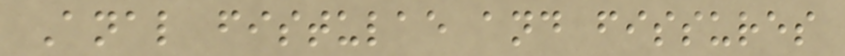Anal fistulae and fissures
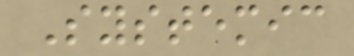Systemic
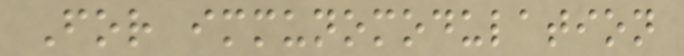For immunomodulation
